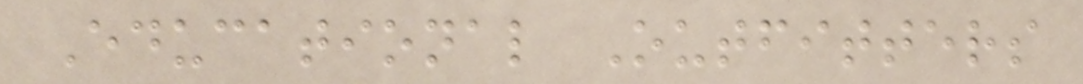Educational Outfitters
